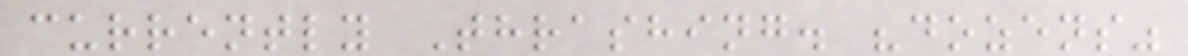currently Thrashing. "dozens"
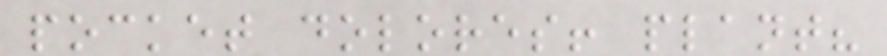pocket dolores! plant?
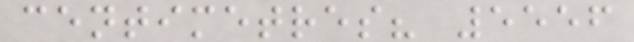centimetres? 5556
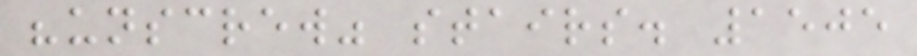"unscrew" stairs. 1505
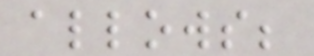allows;
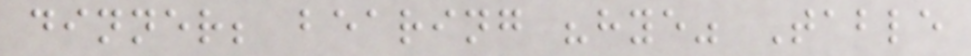dinner; bearing "hye" Table
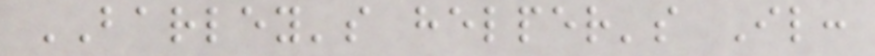BARLEY's helper's Il:
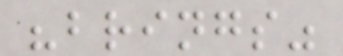"brings"
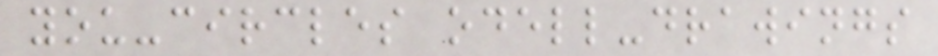you-circles odell-drawings
